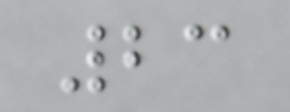23
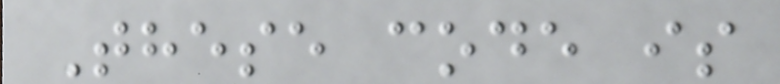These code is
